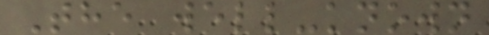The well-known
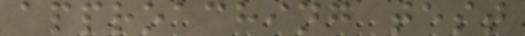approaching test
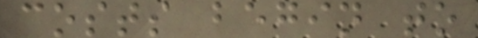costs begin to
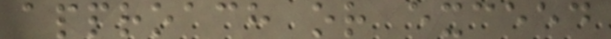approach or exceed
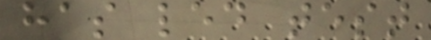has led test
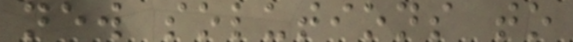new solutions to
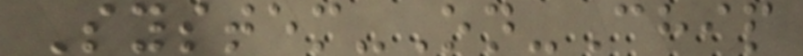System-On-Chip
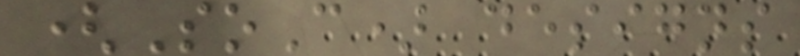(SoC) designs
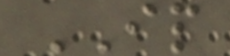IP
